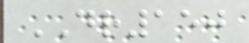DR150
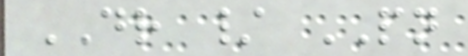DR / PN
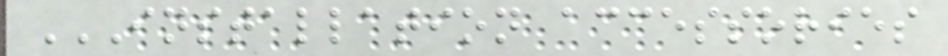INSTALLATION ACCESSORIES
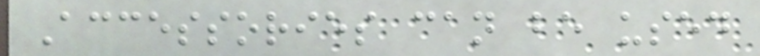Accessories can be used
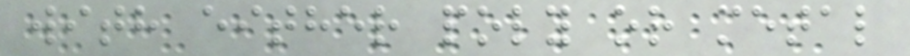with either poly or metal
